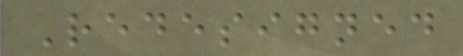Redesigned
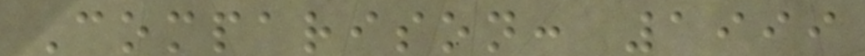Comparison: 1999
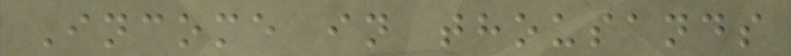Income in thousands
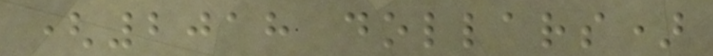(2018 dollars)
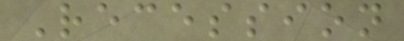Recession
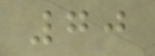70
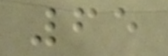65
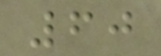60
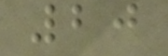20
